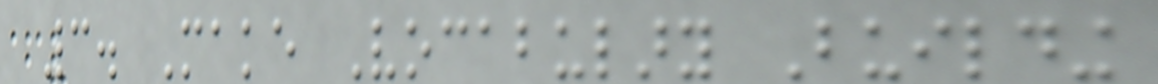3. Make Vocabulary Building
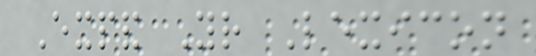Expand Your Lexicon
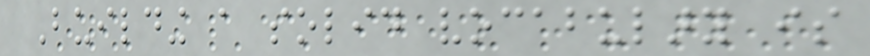Building a solid vocabulary is
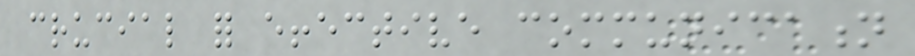crucial for effective communication
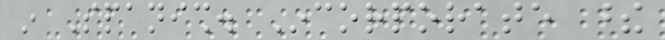in Spanish. Incorporate these
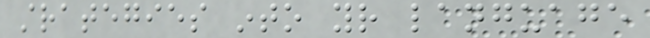strategies into your language
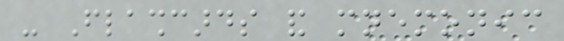- Flashcards and mnemonic
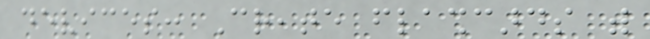devices: Create flashcards with
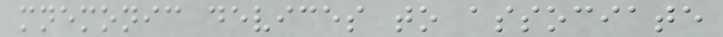mnemonic devices to associate
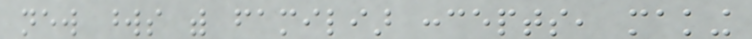new words with familiar concepts, making
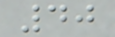40
